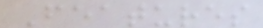Features
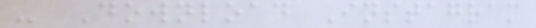- Download Instagram
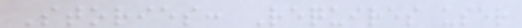Stories: Requires user
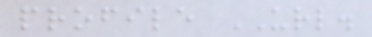profile URL.
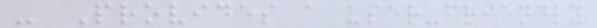- Provides a user-friendly
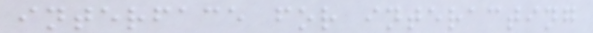interface for interacting
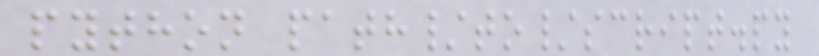python path/to/script.py
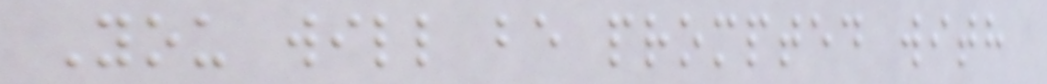You will be prompted with
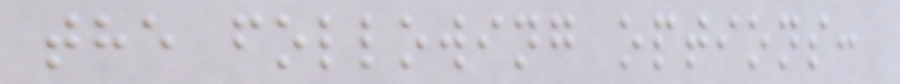the following options:
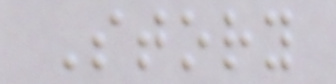Story
